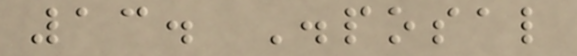13. Disposal
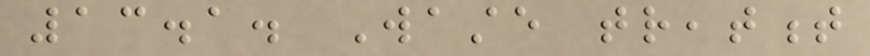13.1. Waste treatment
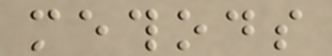methods
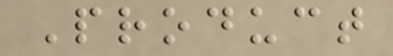Product
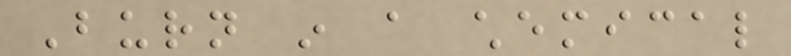Burn in a chemical
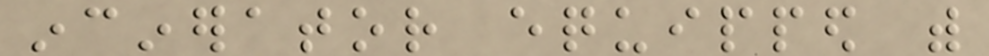incinerator equipped with
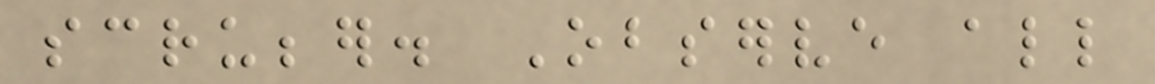scrubber. Observe all
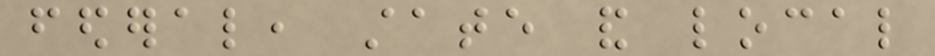federal, state and local
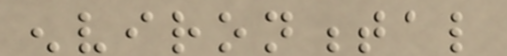environmental
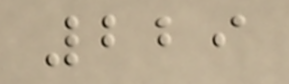229
